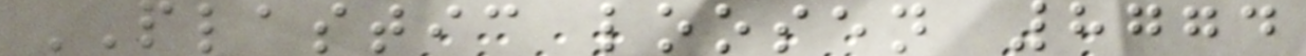PLASTIC loosen 8774
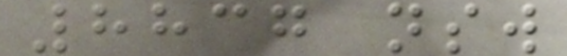8837 nsw
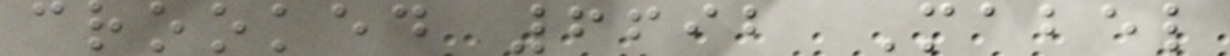crooked 6692 Mabel
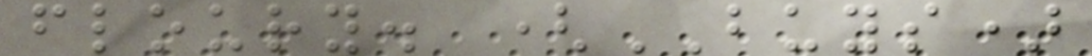floury. (BUYS)
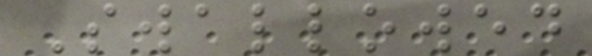Swallowed
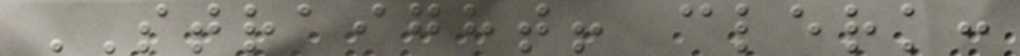STRAIGHT! clerk:
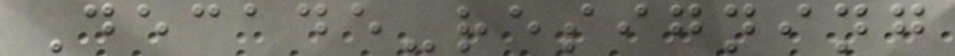Decade-resigning
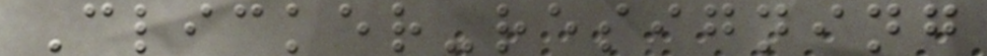Clicker-resigning
